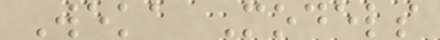Weka Models
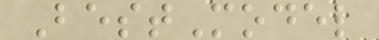BestModel
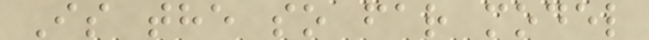Is the so far model
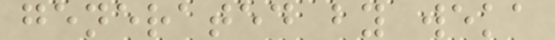generated by weka
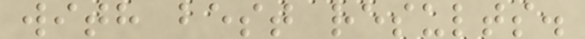with best results.
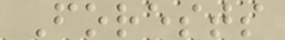Forests
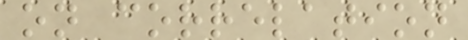on correlation
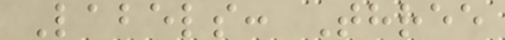Labels: Three
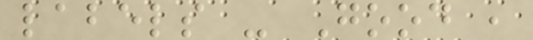labels - Good ,
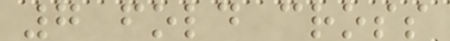7 fold cross
